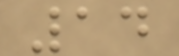14
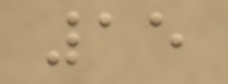15
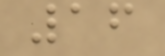16
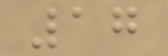17
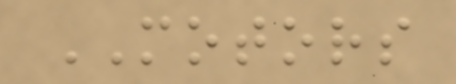MOTORS
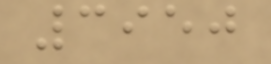3950
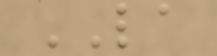LA
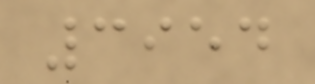3954
